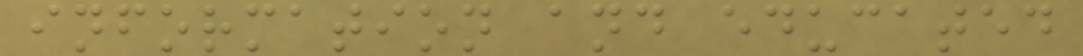information and educated
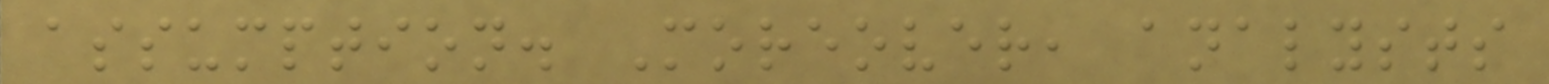assumption. Moreover, analysts
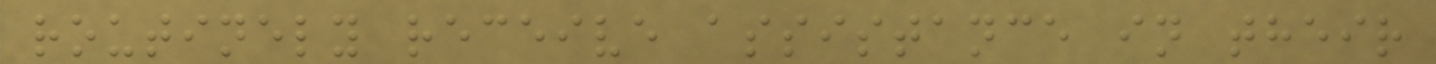routinely receive assistance in their
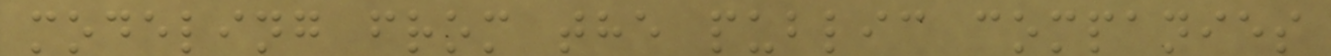modeling from the public companies
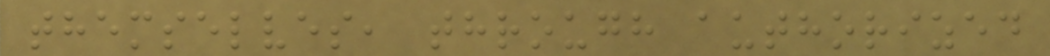themselves, through authorized
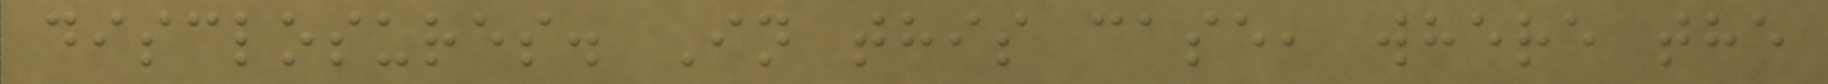disclosures. In this case, where the
